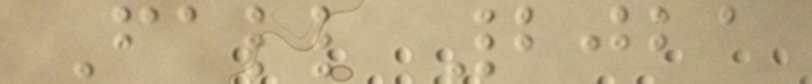Fall 2021
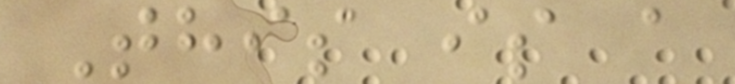This is a
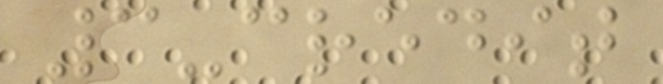3-credit
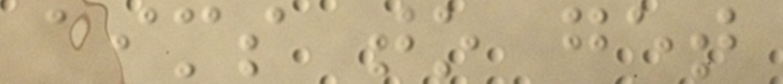aims to get
